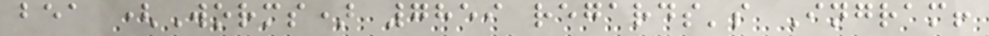bea (Worms) 7859 regards's Ingram!
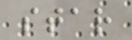star
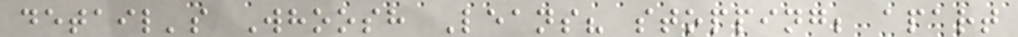detail's Whoosh Leans? stopping; apart
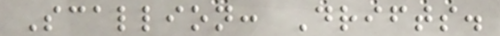Scallion: Drifts.
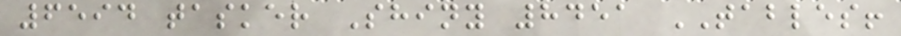6594 tasker Shiny 8451 TABLES!
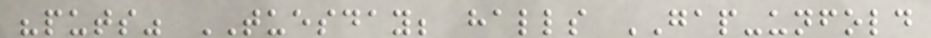"puts" TUESDAY; halls GAP-unfold
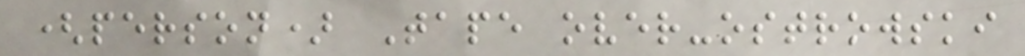(person) Tape over-ostrowski
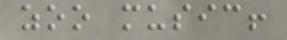zoo music!
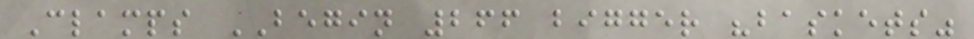Clamps BEGIN 266 bigger "baskets"
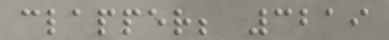clapper; 3219
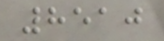8510
